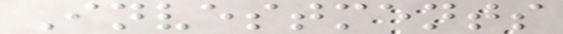Investments
